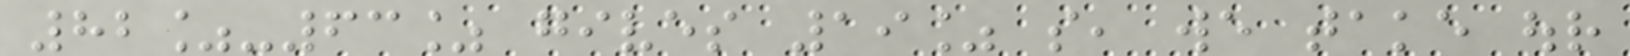82%-63% gives 19% so, we take our
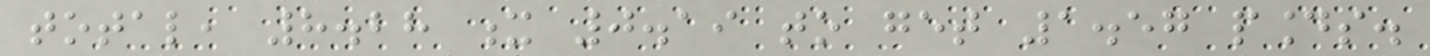total, 8.28 x 0.19 to get 1.57 pounds.
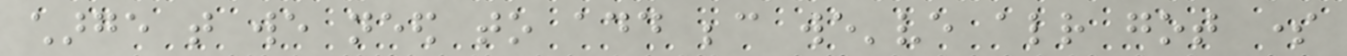charge that we need to add because we've already got some
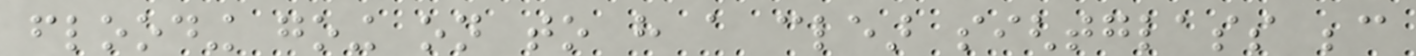flooding going on to have a clear sightglass because
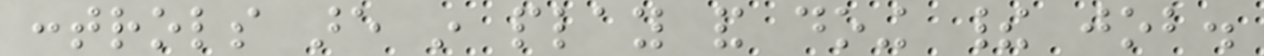controls are in play and doing their job.
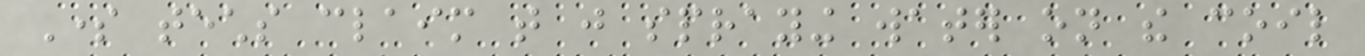Some techs claim that just spraying water on the coil
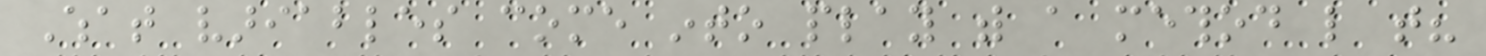What variables come into play with a method like that?
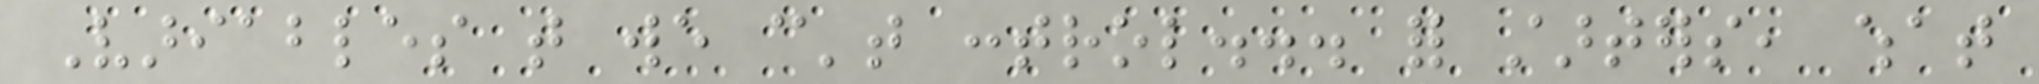Variables that we can't control... for starters, what
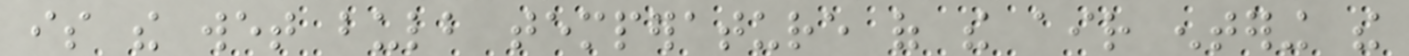is the wet bulb temperature of the air entering the
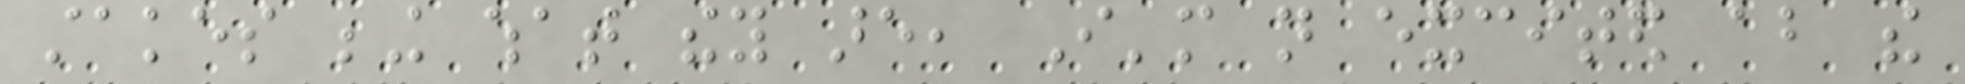stakes being what they are, I'm not excited about the
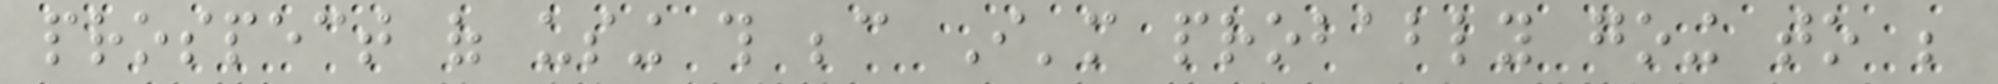prospect of using this because I'm probably going to be
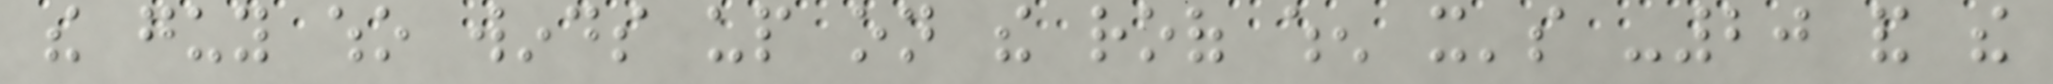the guy who winds up on the roof when it's -20 and the
